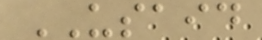USAID
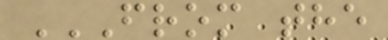FROM THE
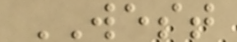WEST
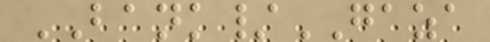BANK/GAZA
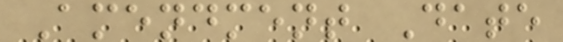Amendment Date
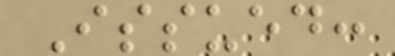Issued:
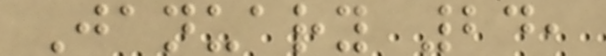January 24,
